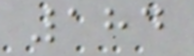184
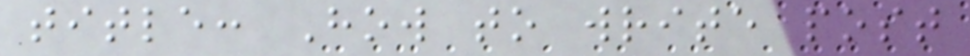title: How to write post
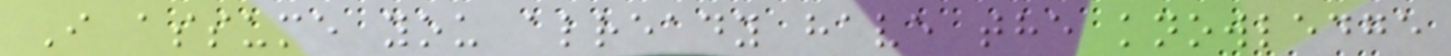I assume you already have the knowledge
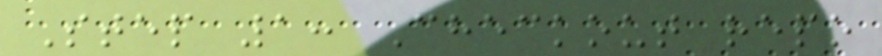Step 1: Checkout repo
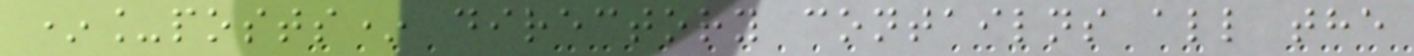*_posts* directory contailns all the
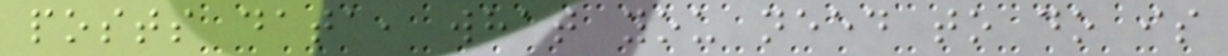posts data, what you need to do is
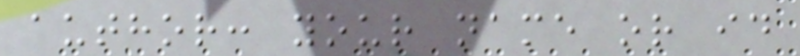author: your name or id
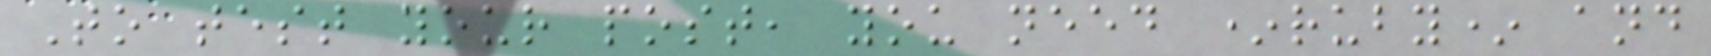To test your post, you need *ruby* and
